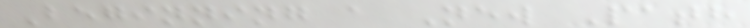Beginning a New Path
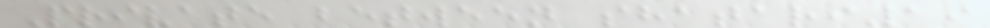Private between shatari19
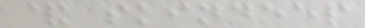& skindeep
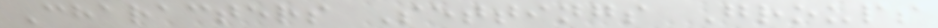Characters Settings Groups
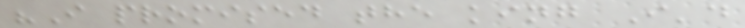"I promised the king I'd
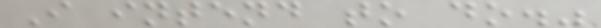I intend to do."
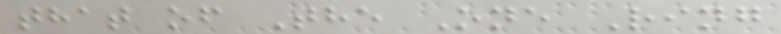that of The One Ring
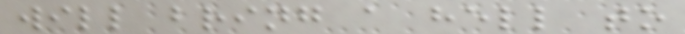will bring a hell to
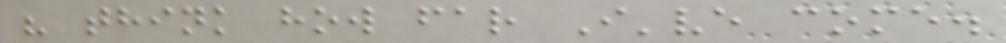" think how far I've come.
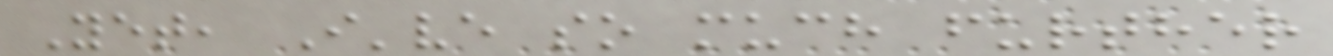Yet, I've so much further
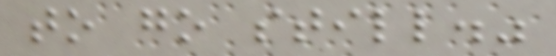to go still."
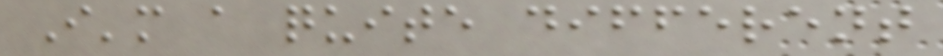I'm a quite different
